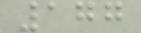177
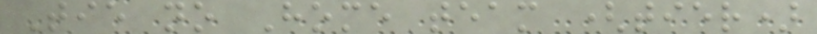Tie no Home team (tier)
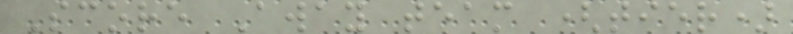Score Away team (tier)
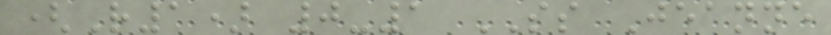(R1) 0-1 SS Jeanne
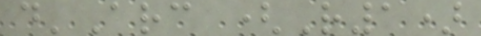d'Arc (R1)
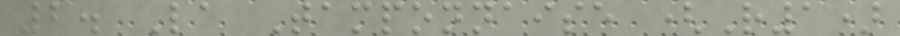2. La Tamponnaise (R1)
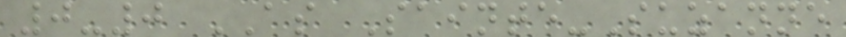0-0 AS Sainte-Suzanne
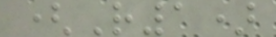(R1)
